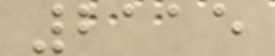2115
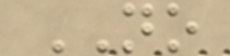NO
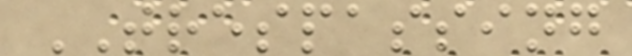TRESPASSING
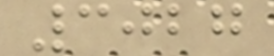3027
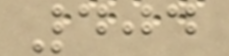404
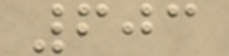603
